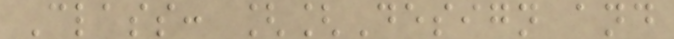Class: [[Design and
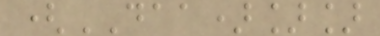(DAA)]]
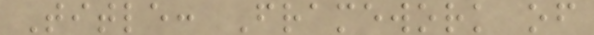Title: Framework of
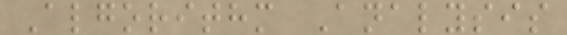Algorithm Analysis
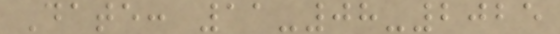Date: 11-08-2025
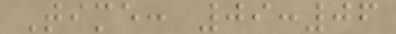Time: 09:06
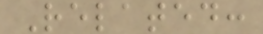Related:
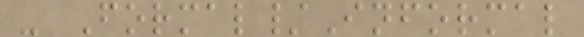- Formal/Informal
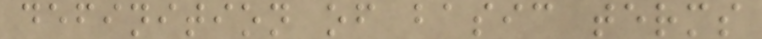definition of basic terms
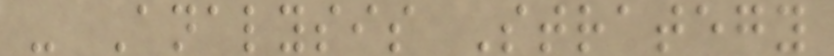- Analysis Strategy
